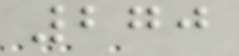270
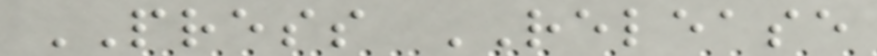PRESS RELEASE
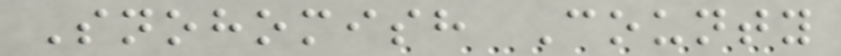Snohomish County
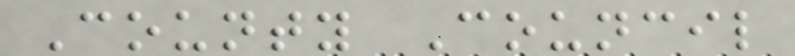County Council
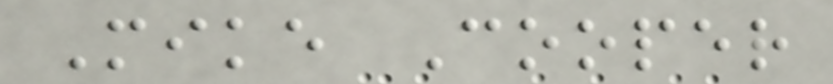Mike Cooper
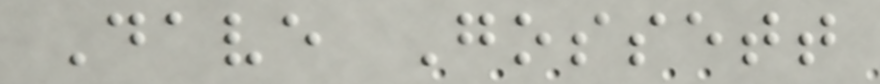Dave Gossett
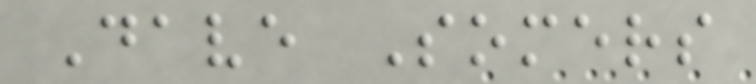Dave Somers
